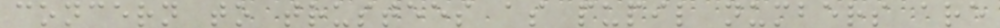concern to trustees as pupil numbers are
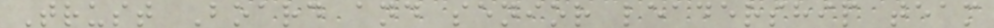Trust Board and senior leadership team
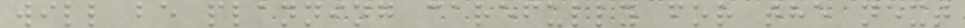will be planning carefully for the next
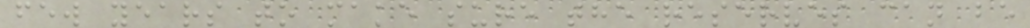few years to make sure the reserves can be
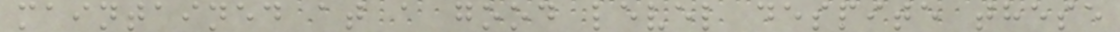maintained at a good level despite these
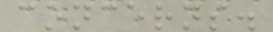concerns.
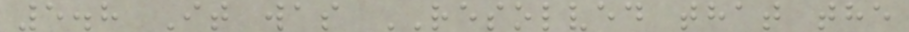5.8 It was RESOLVED that the
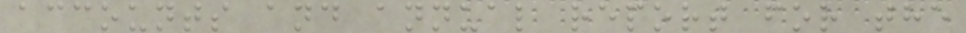accounts and annual report for the
